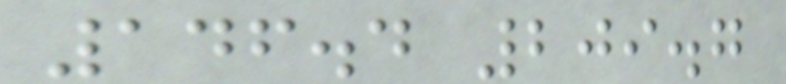146.4 209.7
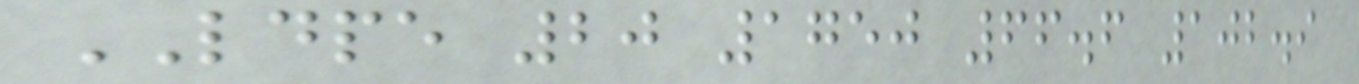LDPE 20 1750 66.6 102.9
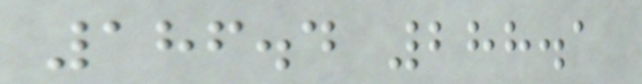186.4 288.1
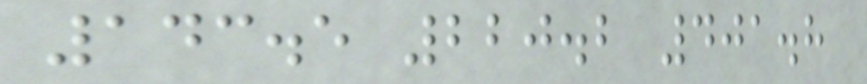143.5 220.2 401.8
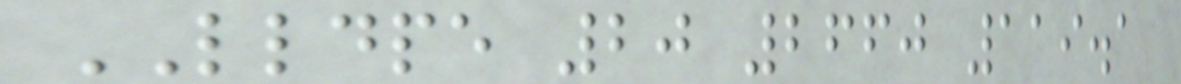LLDPE 20 2660 119.1
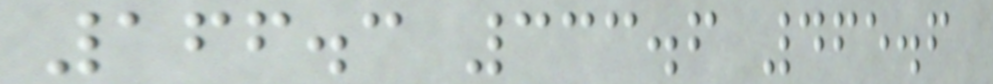166.3 333.6 465.6
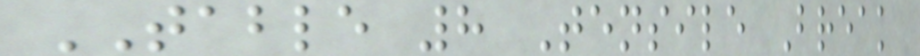TABLE 8 Tensile Break
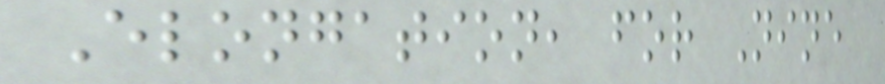Elongation, for Nine
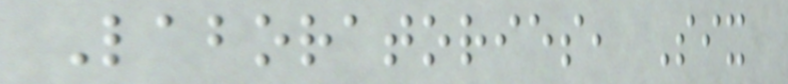Laboratories, Six
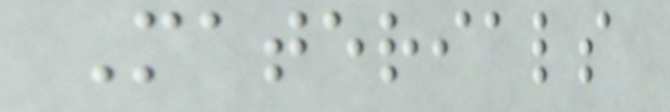Materials
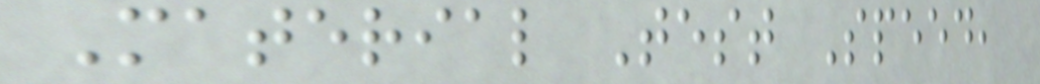Material Test Speed,
